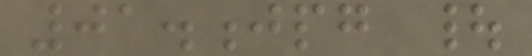01.jpg |
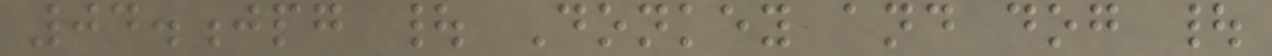04.jpg | Donkey and dog |
